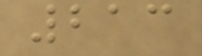213
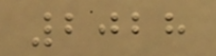2028
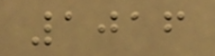1016
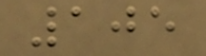105
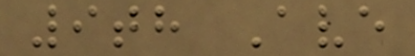9th Ave
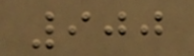900
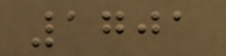1701
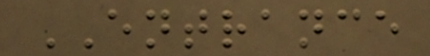ENTRANCE
